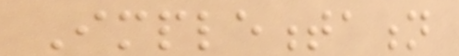Implementation
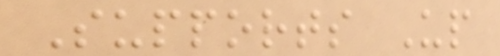Supports Up
